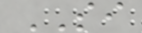SI
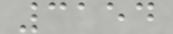3154
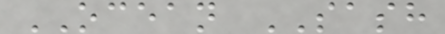OCEAN SASH
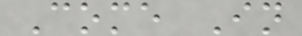Come In
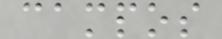campos
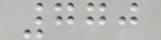770
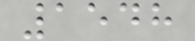1548
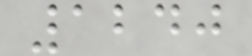1240
